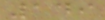149
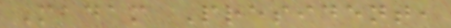Madam President,
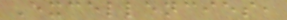Excellencies,
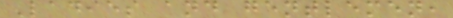Ladies and gentlemen,
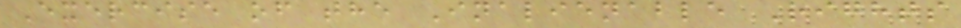Exercise of the Inalienable Rights
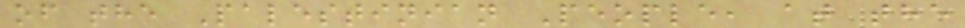of the Palestinian People, at the
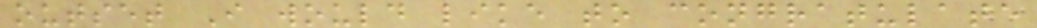outset I would like to congratulate
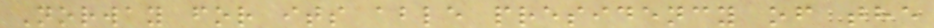Norway for its able presidency of the
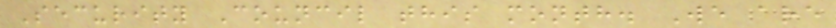Security Council this month. We are
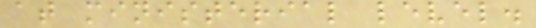at ministerial level.
